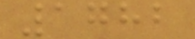1782
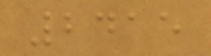2415
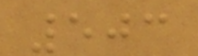503
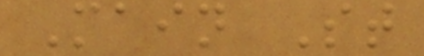Main St
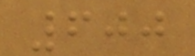600
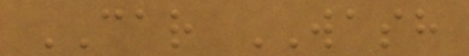CAR WASH
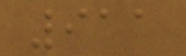911
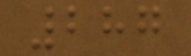287
